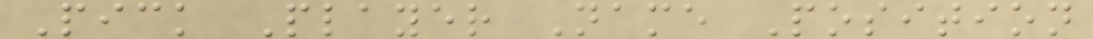Pick Player Name Position
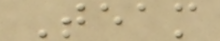Team
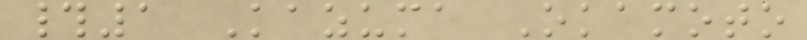#1 Kazuma Okamoto
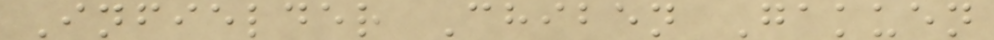Infielder Chiben Gakuen
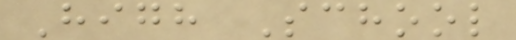High School
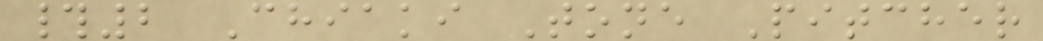#2 Chiaki Tone Pitcher
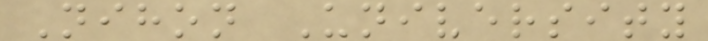Nihon University
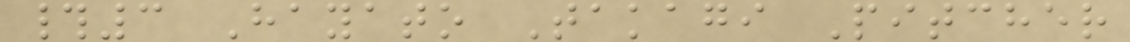#3 Hayato Takagi Pitcher
